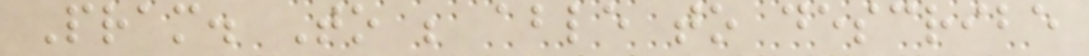Pram. To be able to describe
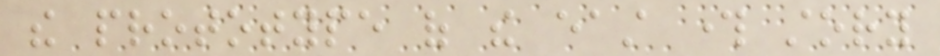the prototype of the east through story
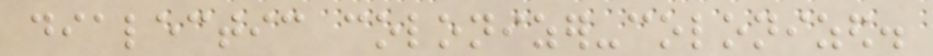dialectic colonizer-colonized.
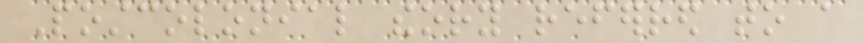Postcolonial theory referred to a
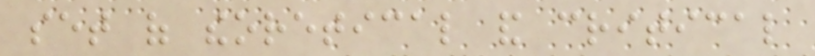set of theoretical and critical
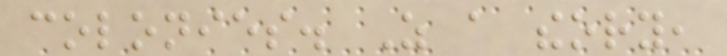colonies. As a theory,
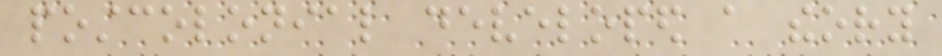postcolonial developed a theory
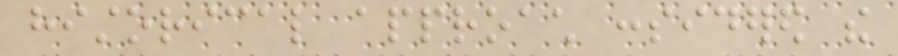historical approach considered the
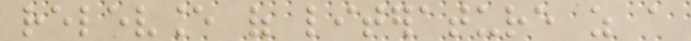relevance of literature as a
